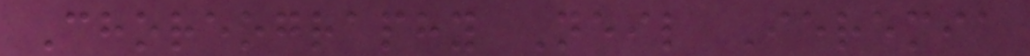Choreography Neil Ieremia
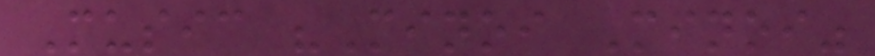Music "Minoi Minoi"
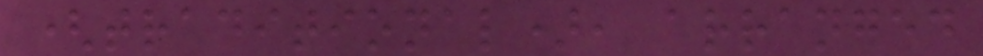(traditional), arranged
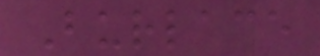Burlace
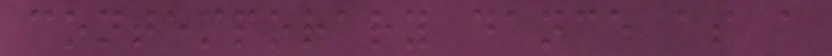contemporary dance as a
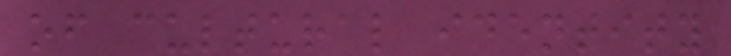of cultural identity
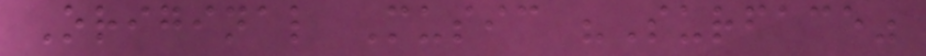Original Music "Surface"
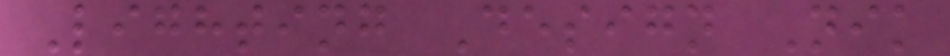Lighting Design Nik
